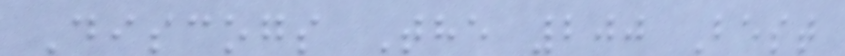Discogs The 200 Best
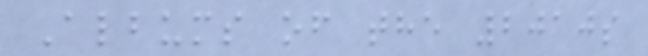Albums of the 2010s
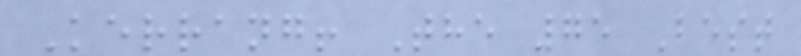Kerrang! The 75 Best
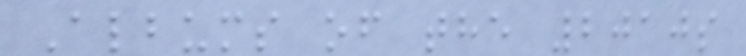Albums of the 2010s
